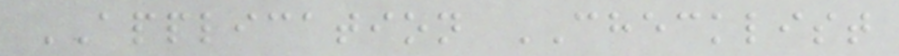APPLICATION CHECKLIST
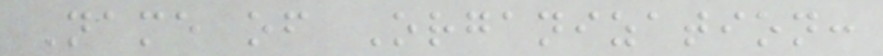Name of Organization:
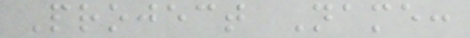Project Name:
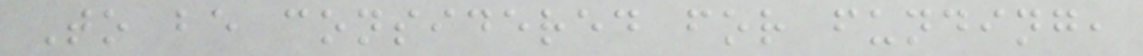To be considered for funding,
